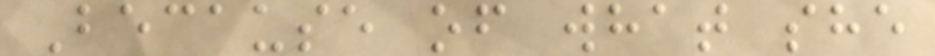Because of what she
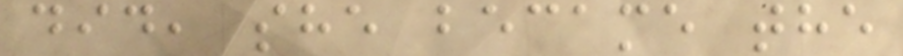did, she became the
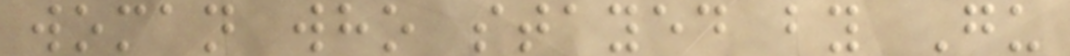woman who stayed by Gu
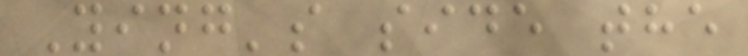Ying's side the
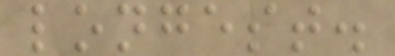longest.
